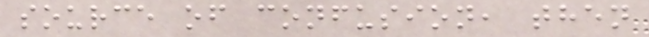source of confusion, then
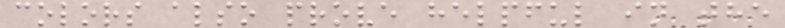colors also prove helpful in the
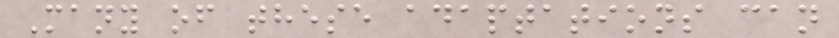Many of these adaptations can
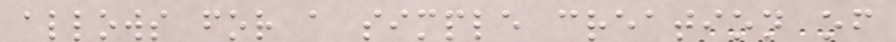allows for a simple creation of
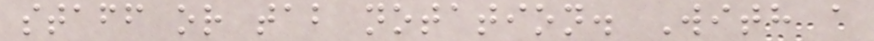staff or tab notation. With a
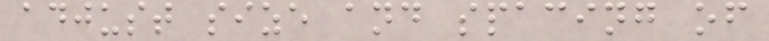adjust size and spacing of
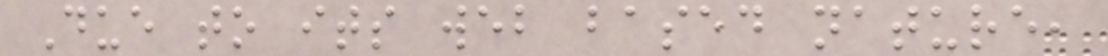Due to its web based nature,
